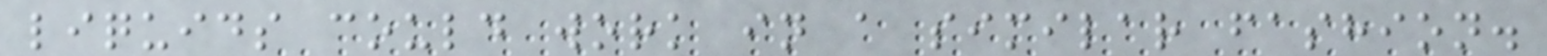liquids could work in a similar fashion.
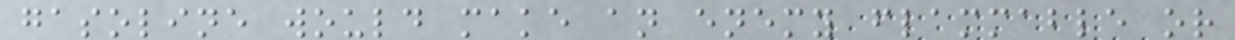gasoline would make an enemy flammable or
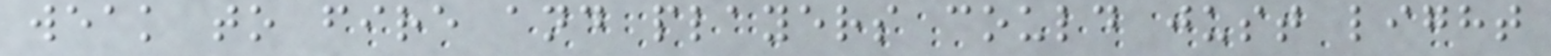weak to fire and players could just light
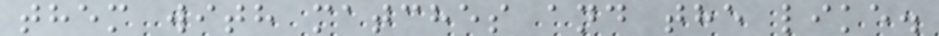them with matches and the like.
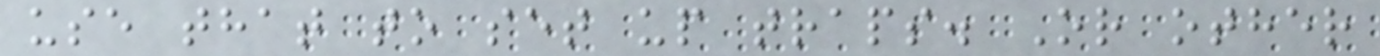use that to set up traps. Or other
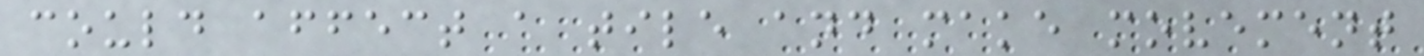could affect a tile and make movement
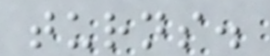turns.
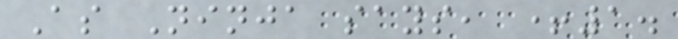As Ninja says, +1.
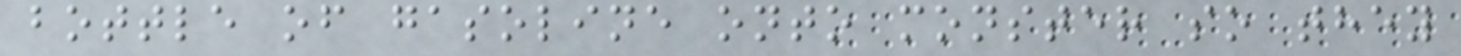bottle of gasoline onto monster so they
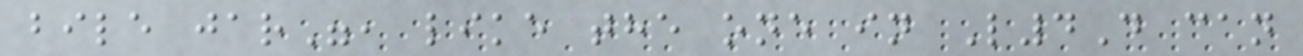bile jar", like the one in L4D can
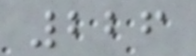226
